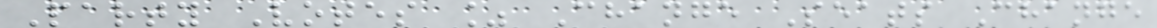Party Votes % Change Seats Change
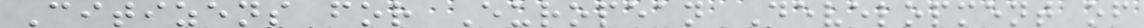Citizens for European Development of
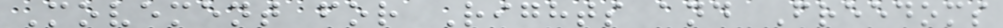Movement for Rights and Freedoms
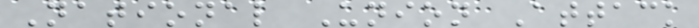National Union Attack
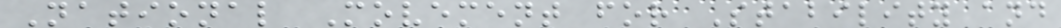National Movement for Stability and
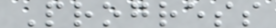Progress
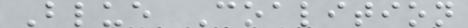Blue Coalition
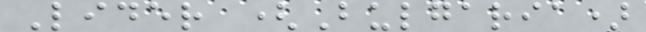Lider (Bulgaria)
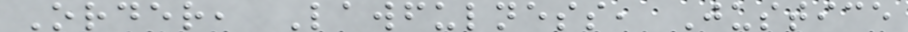Order, Lawfulness, Justice
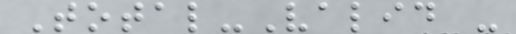Total-Valid -
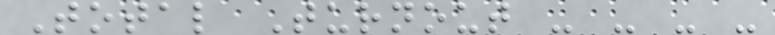Total Turnout - - - -
